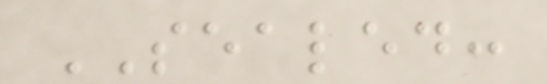SEALED:
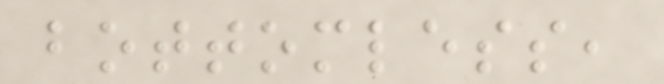bottomless,
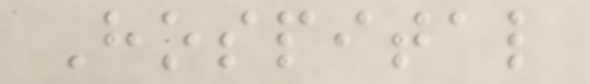Hospital
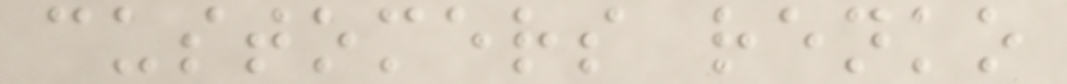customers renko
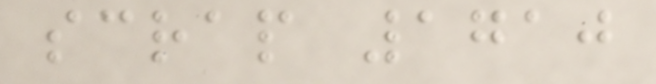scrap 1710
